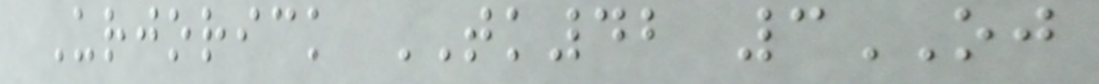Urjorick TK42 3OJ
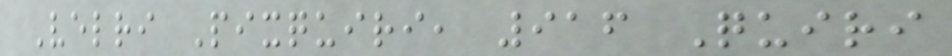Velri Pixquiri, 916 Quiri
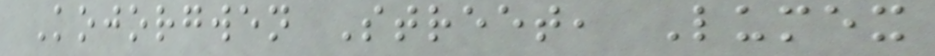Kojorgwen Street, Lumex
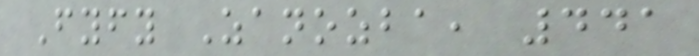Fyfy Zanozba, 441
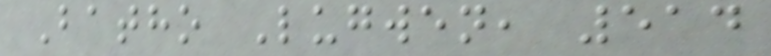Batho Lugwen, 514
